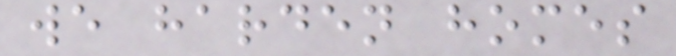we harden homes
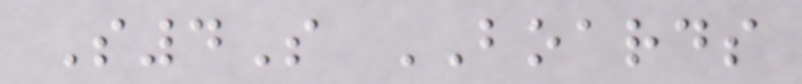S4S BOARDS
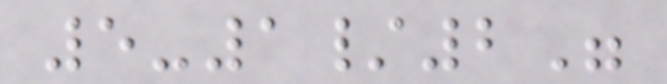5-1/2"
